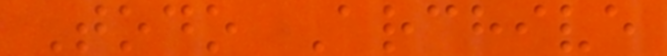Todo Archive
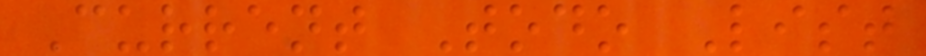Current Todo List
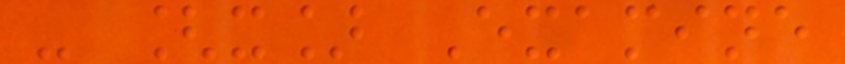- [x] Examine
